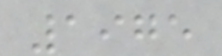1975
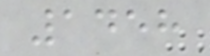1458
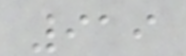919
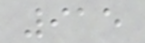915
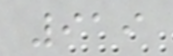919
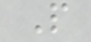P
